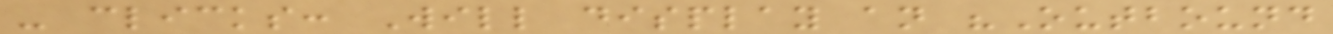- clicks: Will display an "Outbound
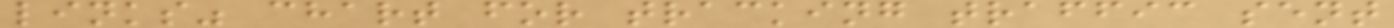links" chart for tracking traffic sent
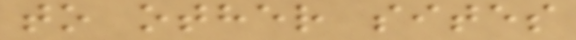to other sites
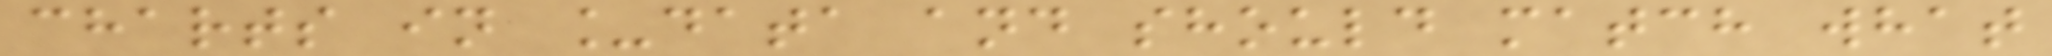charts in _data and should match what
